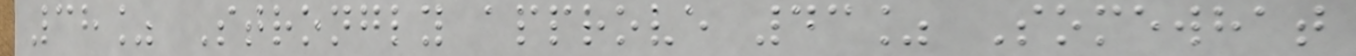38% Strongly approve 43% Somewhat
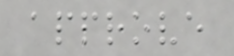approve
